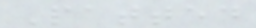Patted
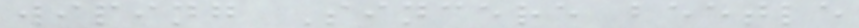wiping Sincere beetle
